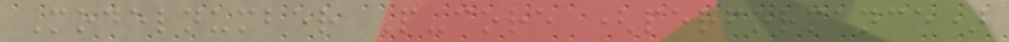Modelnumber P-core (performance)
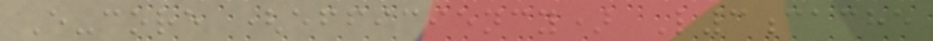E-core (efficiency) L3cache
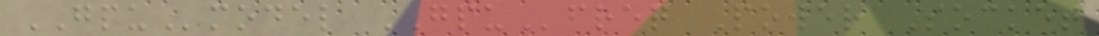GPUmodel GPUfreq Power Socket
